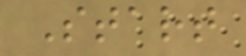Start
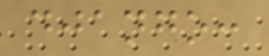django:
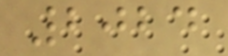2024
